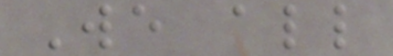We all
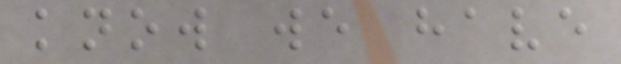know we have
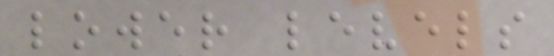lower levels
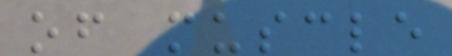of muscle
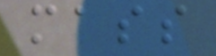mass
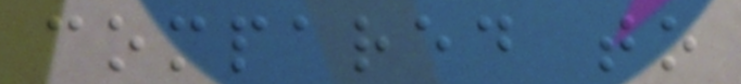compared to
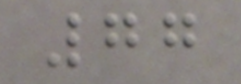77
